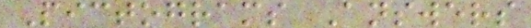Pictograms Answers
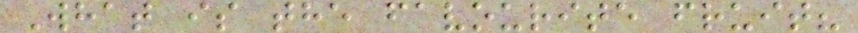What is the favourite fruit?
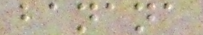banana
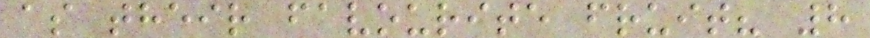as their favourite fruit? 8
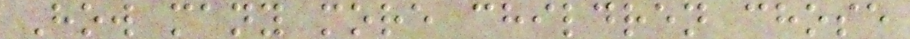How many more children chose
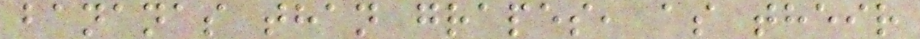bananas than grapes, as their
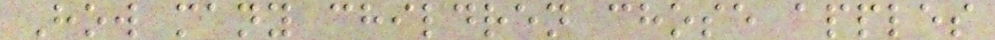How many children chose apples
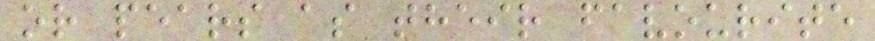or pears as their favourite
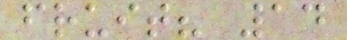fruit? 14
